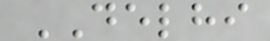DELHI
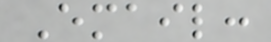Email:
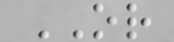OR
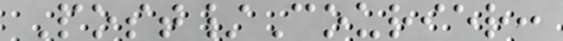Post/Courier:
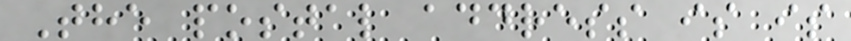The postal address is is
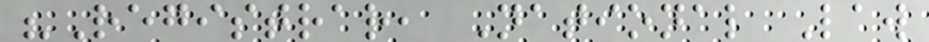"Registrar, National Law
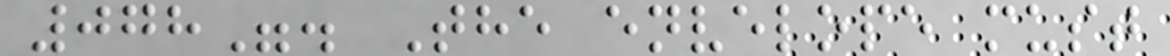078". The envelope must
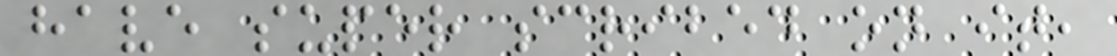have super scribed on it,
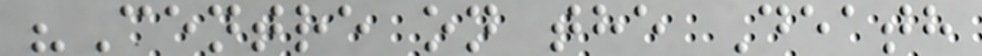"Centre on the Death
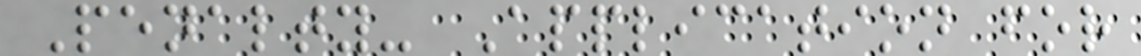Penalty- Application for
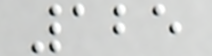125
